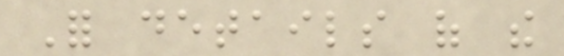For details of the
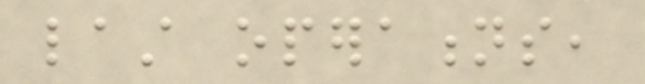last operations,
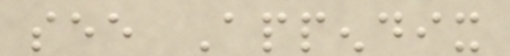see Appendix
